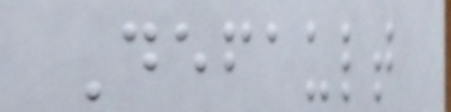Default
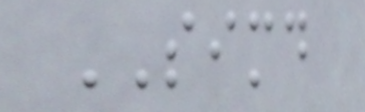SIMD
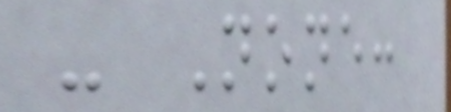- None:
